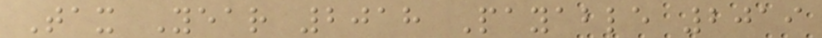Tax Year 2018 Payable 2019
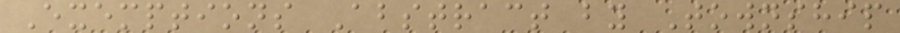Exemptions Abstract by Township
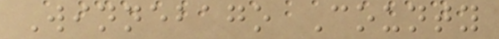Winnebago County
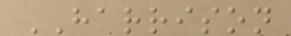HARRISON
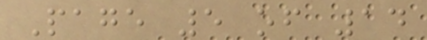Page 5 of 14
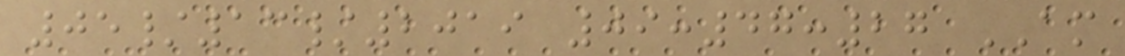05/13/2019 09:47:27 AM
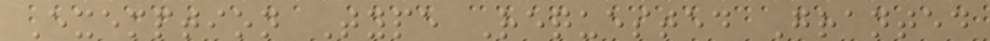Exemption Type Requested Granted
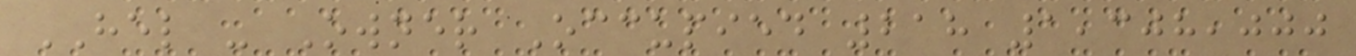HEL - Owner Occupied 218 1,308,000
